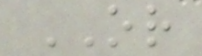OR
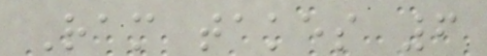Ram takes 6
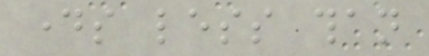days less than
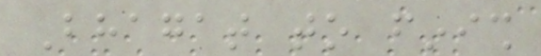Bhagat to finish
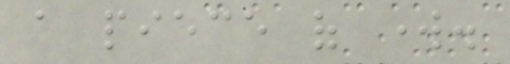a piece of work.
